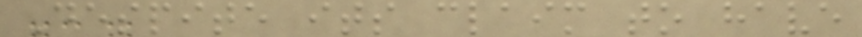Despite its claim to have
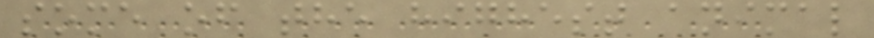some of the highest animal
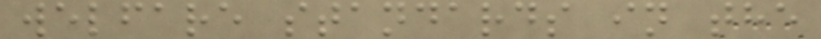welfare standards in the
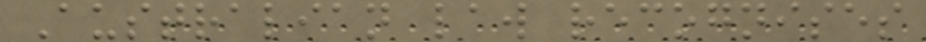Australian law recognises
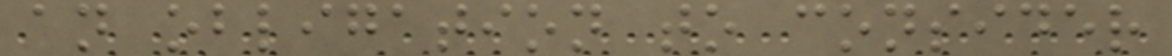an obligation to consider
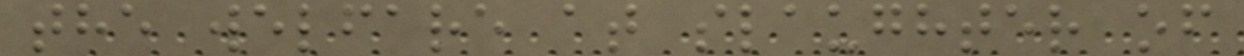the welfare at slaughter of
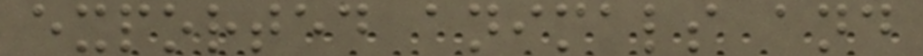exported animals and
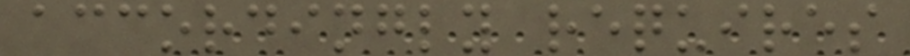accordingly requires
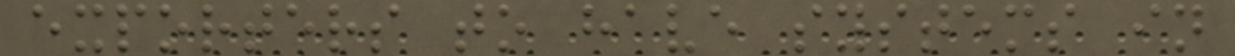exporters to have systems in
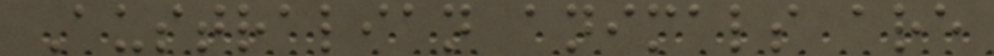Australian animals are
